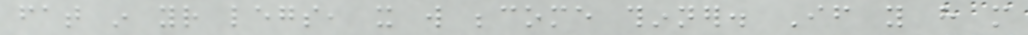fat in your legs, it will become thinner. If you have more
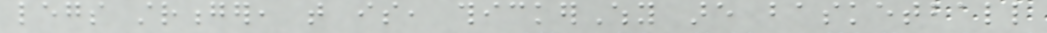legs stronger, that is, thickerWhy are basketball
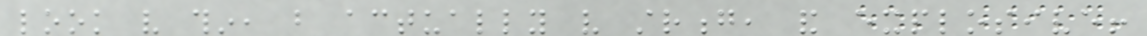look very thin, but actually very strong, and explosive!
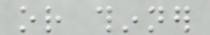or thinner
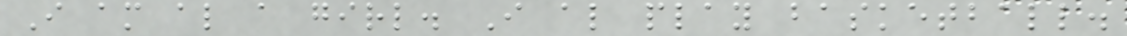I am also a girl. I also play basketball.
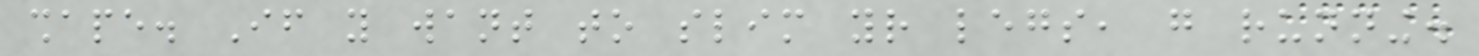shape. If you want to slim your legs, go running.
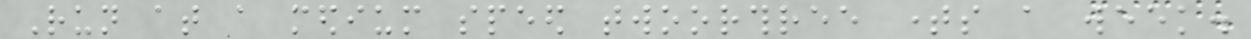Run at a medium speed twoorthree times a week.
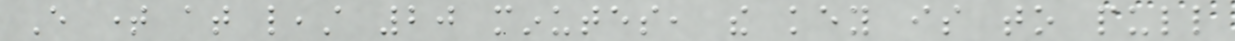Every time at least 20 minutes, the key is to pull
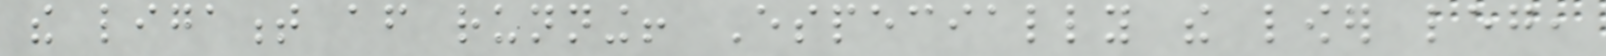the ligament after running! Especially the lower leg,
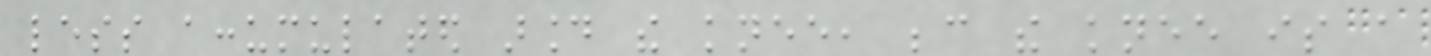less accumulated around the knee, because the knee is a
